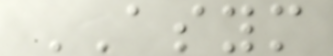ASYM
